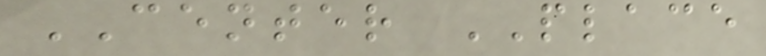CENTER PLACE
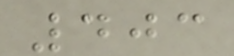403
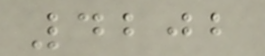4202
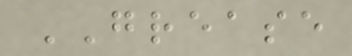GREASE
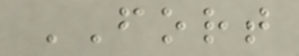FORT
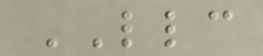LLC
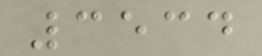3534
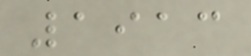1913
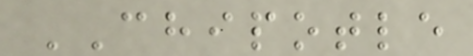CHIPOTLE
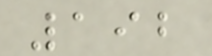192
